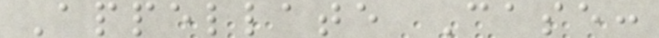Appellate Case:
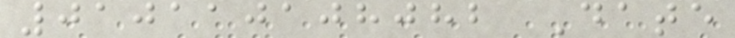010110108082 Date
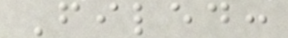Filed:
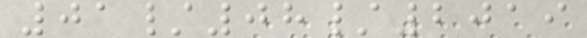01/08/2019
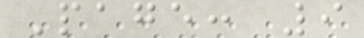Page: 9
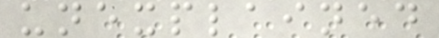unexplained
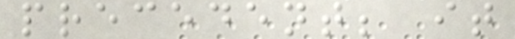precedent; it
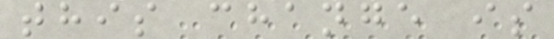this change is
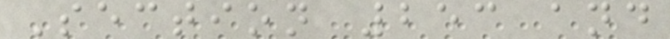Section 253 and
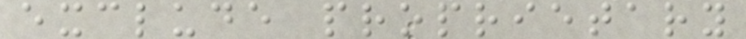exclude proprietary
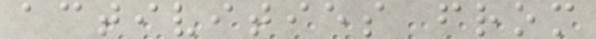activities from
